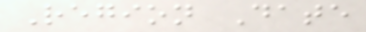Region Date
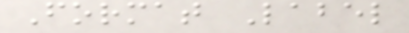Format Label
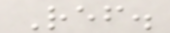Ref.
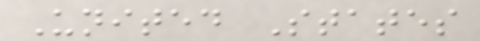United States
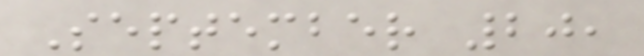September 20,
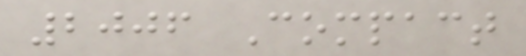2006 Compact
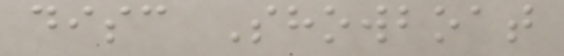disc Showboat
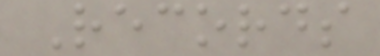Records
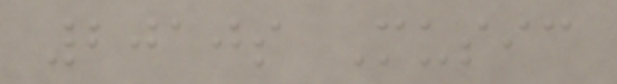2010s Music
